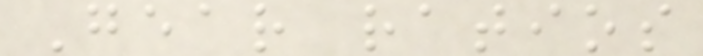Gear ratios
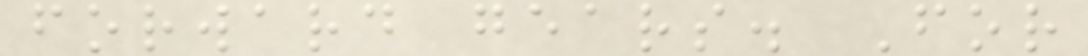forward gears. For
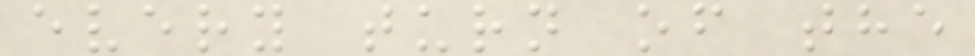every turn of the
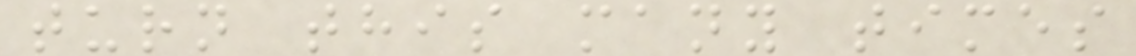turn this many times
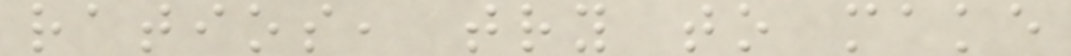ratios, try to make
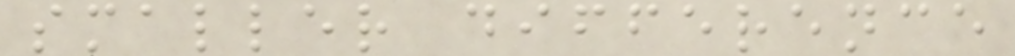smaller difference
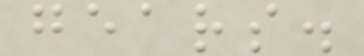gears.
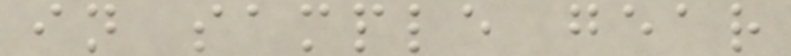in sample gear
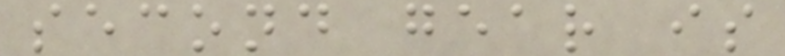second gear is
